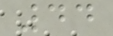44
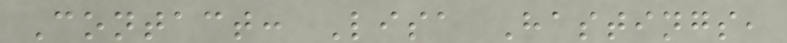Contact: Lisa Hastings,
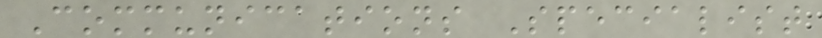Communications Specialist
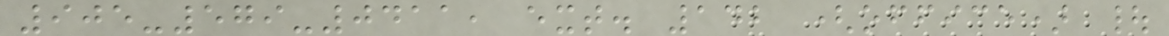905-579-0411, ext. 142 (office) |
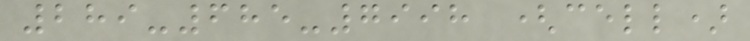289-685-7998 (cell)
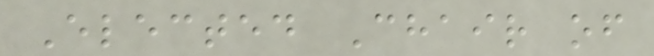Elected Chair of
